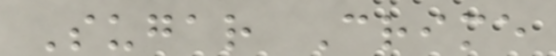Sugar Crime
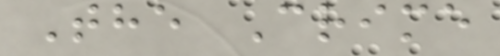The Crime
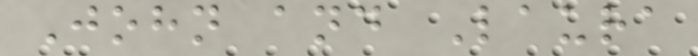John and Laura
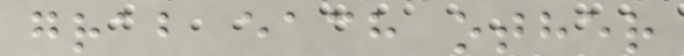grab each other
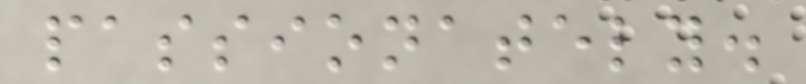passionately.
